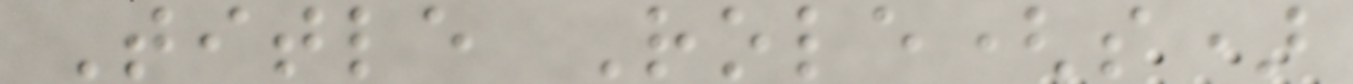Title Role(s)
